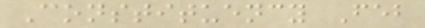Constituency Feb
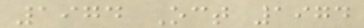1974 Oct 1974
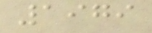1979
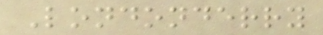Londonderry
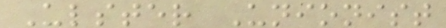Ulster Unionist
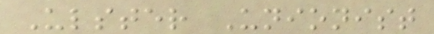Ulster Unionist
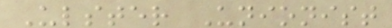Ulster Unionist
